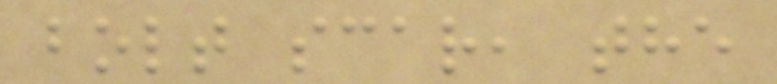bolt scar, the
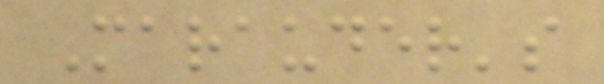Marauder's
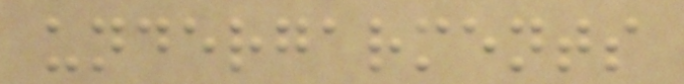undergarments
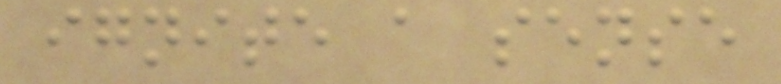ignite a sense
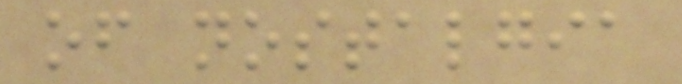of nostalgia
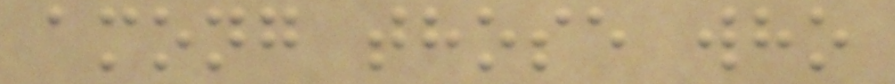among those who
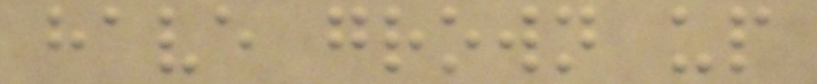have grown up
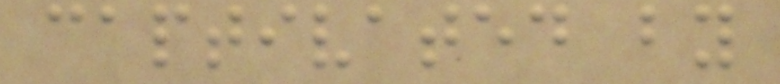captivated by
